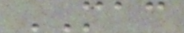MAC
